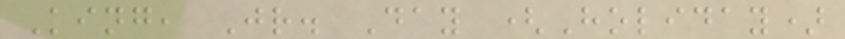King, Jr. Day (Holiday)
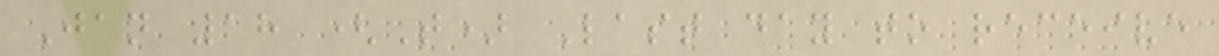Jan 18 (T) Last day to receive
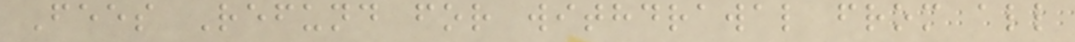Fees Refund for withdrawal from all
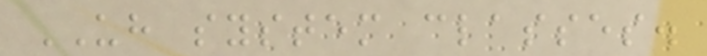UH system classes.
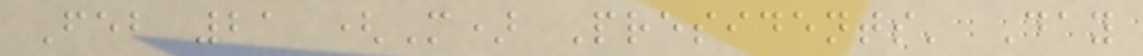Feb 21 (M) Presidents' Day
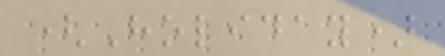(Holiday)
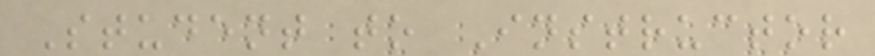Student to Instructor
